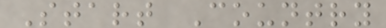Start Country
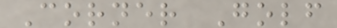Corner Golf
